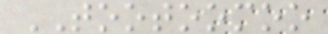TOOTOOMOO
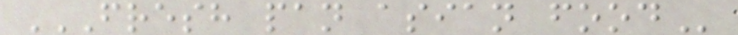FRESH PAN ASIAN FOOD
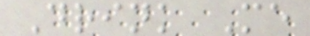Drink Me
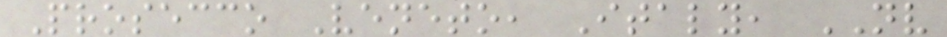Prosecco Veneto, Italy, NV
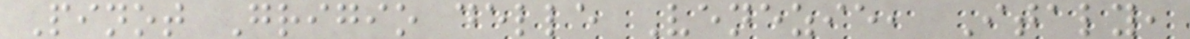Pinot Grigio delle Venezie, Italy,
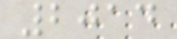2014
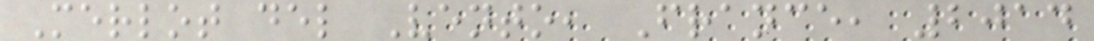Merlot del Vento, France, 2014
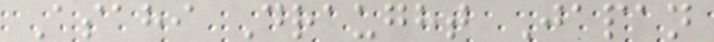Asahi Draught Japan
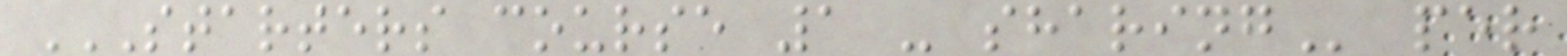STARTERS COURSE 1 - SHARING per
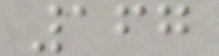167
